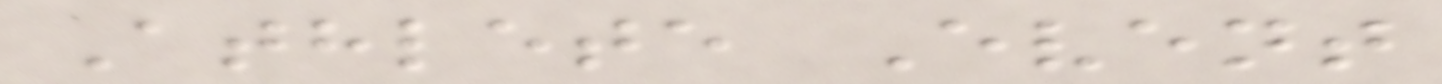Athlete Event
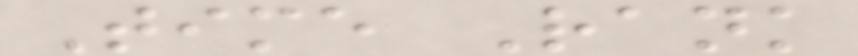Time Rank
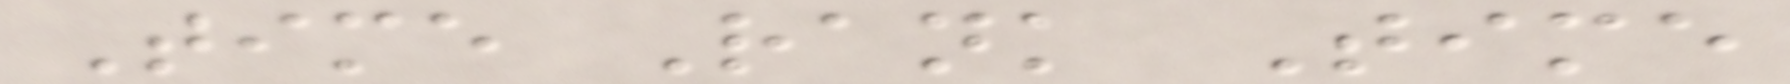Time Rank Time
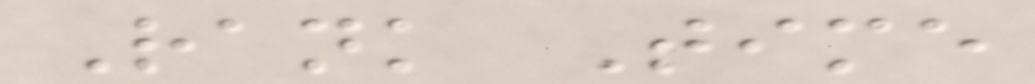Rank Time
